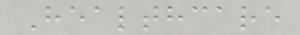Healthcare
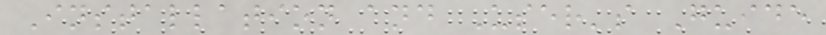Installation and User's Guide
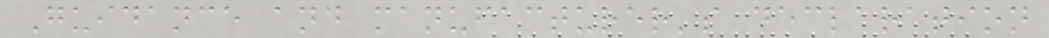Guidance and manufacturer's declaration
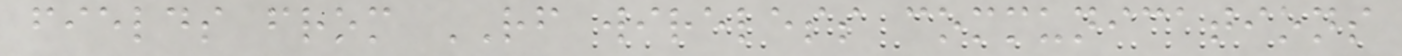fields from RF wireless communications
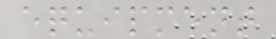equipment
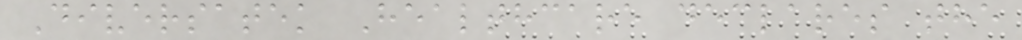Diversatek Healthcare declares the
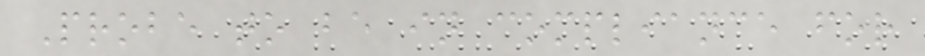Probe to be in compliance for
